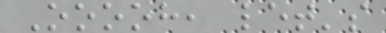Ooooh, let's
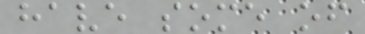have some of
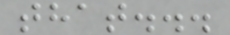that...
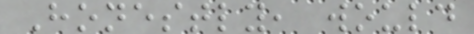Honestly, would
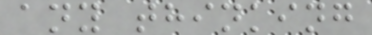any thinking
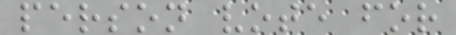person vote for
